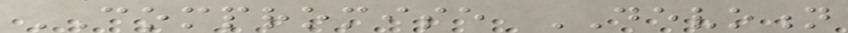COMPROMISE DEVOTION
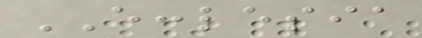ECCLESIA
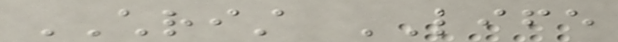CHRIST LIFE
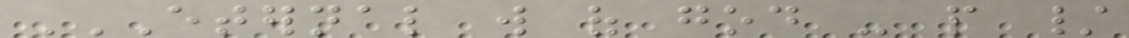ETERNAL WILL OF GOD - PEOPLE /
